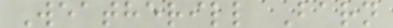Weatherill Barn
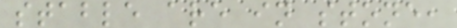stable are in stone,
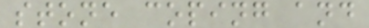stone coping and
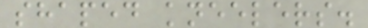shaped kneelers.
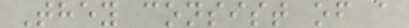They consist of a
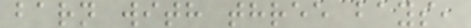barn with three bays,
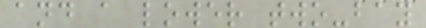and a lower two-bay
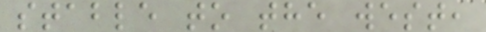stable to the west,
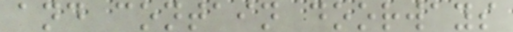and contain doorways
